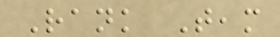Rank Team
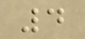4
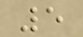5
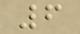6
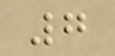7
